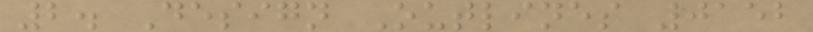2. Design Outlines 0152
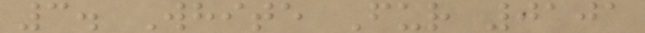3. White Fur 0101
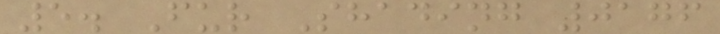5. Fur Shading 0176
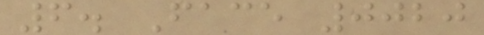6. Face 0020
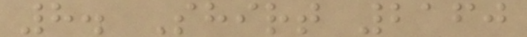8. Shirt 2160
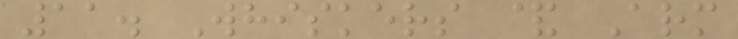11. Whiskers & Arm
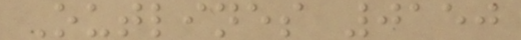Outlines 0150
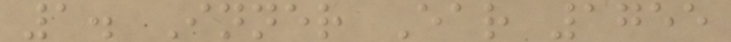1. Inner Ear 1755
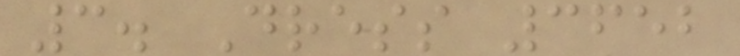3. Dress 3652
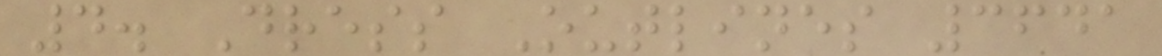4. Dress Outlines 3641
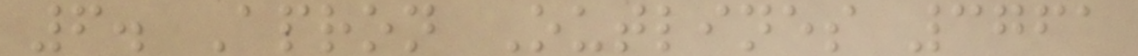6. Apron Outlines 3761
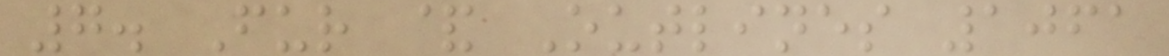7. Fur & Outlines 1061
